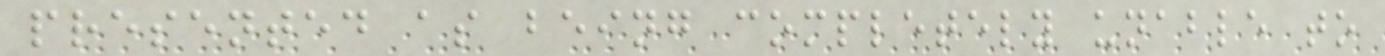presented as being completely unable to
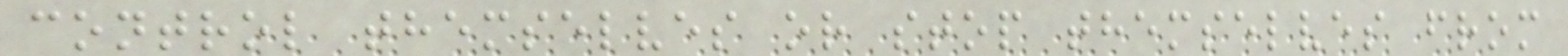control themselves or stop themselves from
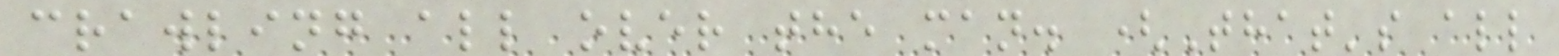crawling all over the man. (That's all
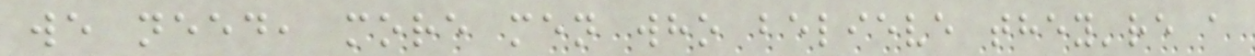we need, more men who believe they're a
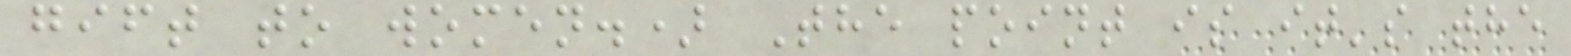gift to women.) The point is it's the
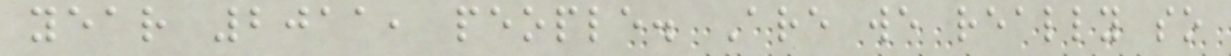year 2011, people. Are we really so
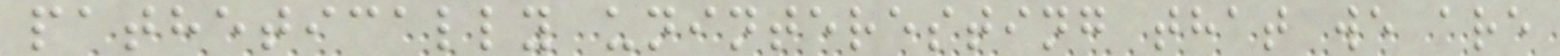pathetically uninteresting that we are
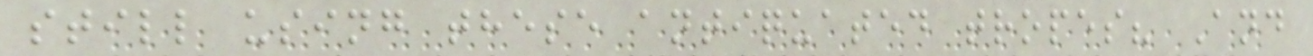still using these antiquated tropes? And
